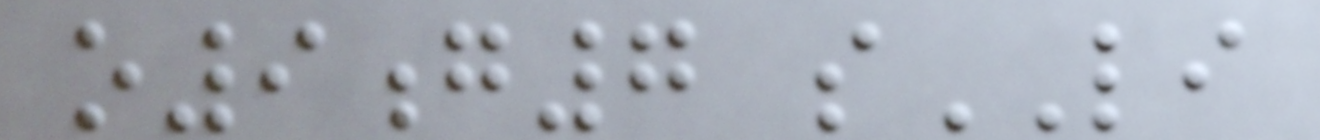o9g7 sLI
